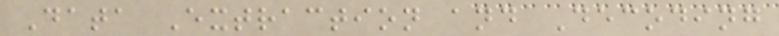Data Extraction and Decoding
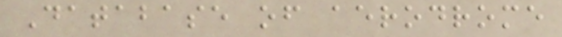Database of aerodrome
